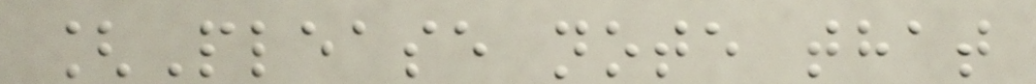[Please note that
